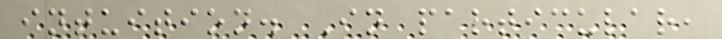intuition. In particular,
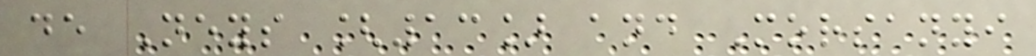de Neys [13] and Morsanyi
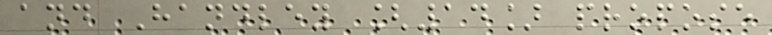and Handley [14] propose
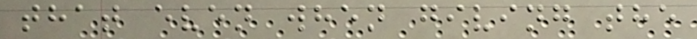that even when giving the
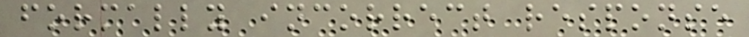formally incorrect response
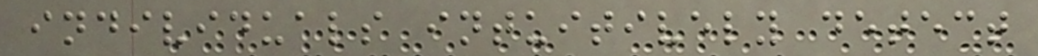individuals intuitively detect
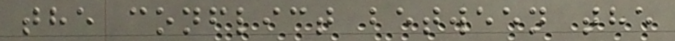the conflict between the
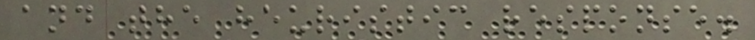and the heuristic response.
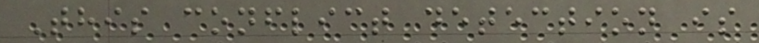This conflict detection is
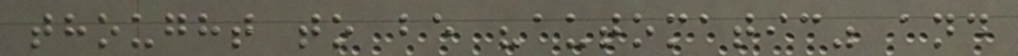thought to be "automatic" and
